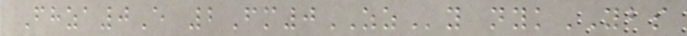Fhza0E 2Fm0ZZy nykYBS
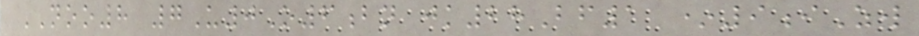NOO8 7U0O6bn jk28Bf1 *9iZw
